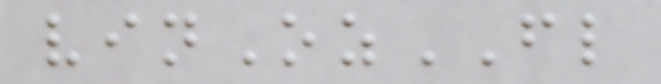vinOzFL
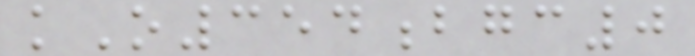kO354bgc0
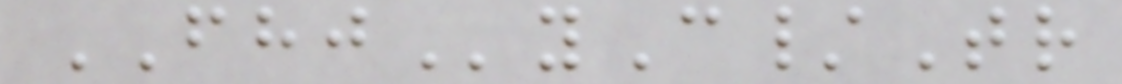FHJyC/Tr
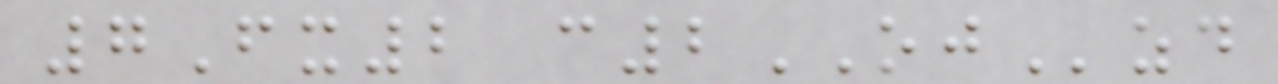7Fx2 c2OJzd
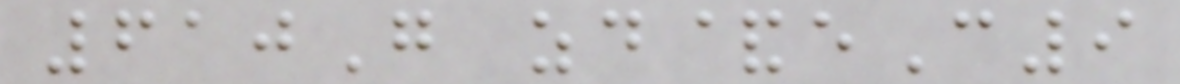610G zd&eC9
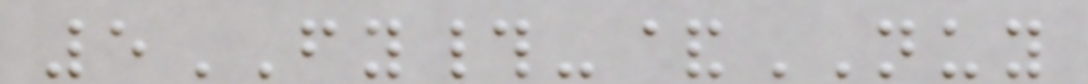5FY#-&NUY
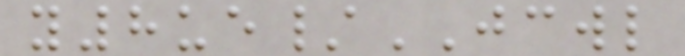y8ue/JCWL
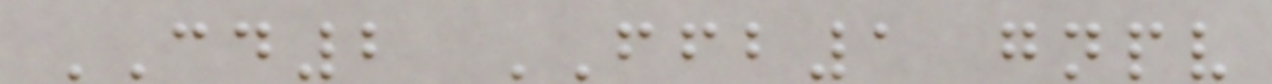CD2 FFB1 gnpv
